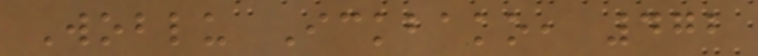Woblu Ickbako, 472
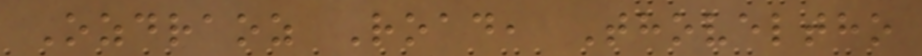Ozdraoz Road, Thoveltho
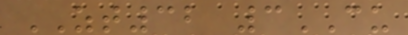ZT32 3CU
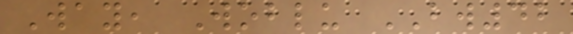Way, Woblu BW42
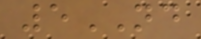5ND
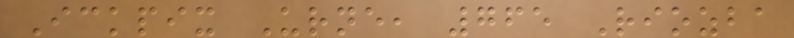Ickpix Urne, 765 Riozba
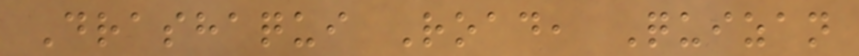Drashaqui Road, Quizan
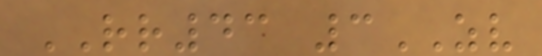RR43 3ZV
